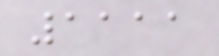1111
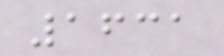1631
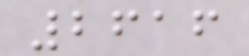2616
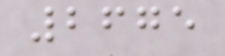2675
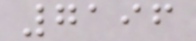7196
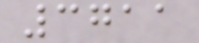3711
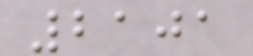2101
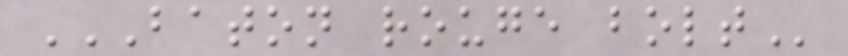BATON ROUGE BOLT
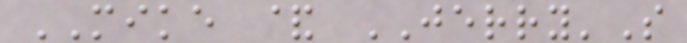MIKE & JERRY'S
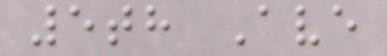5th Ave
